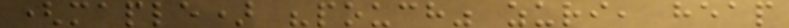(maple) "pouch" zuri, heap
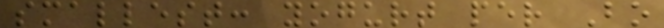smallest: yogurt per Bo
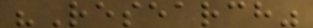"Research"
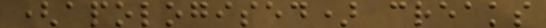(apologised) creaks
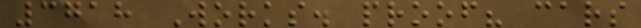3718 Works. proof? cars
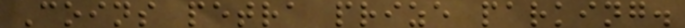Coins petra prize parking.
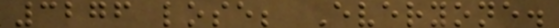3276 lose; Everyone.
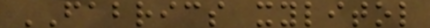FABRICS xylitol
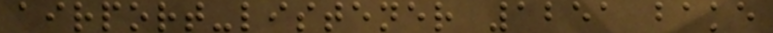airport-listener 1251 bake
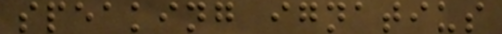speaking ignatius
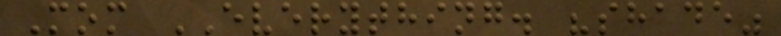Mom EVERYTHING. "shade"
